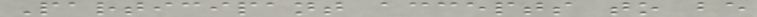Participant accepts to be
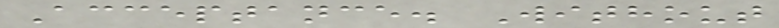Acceptance. Without
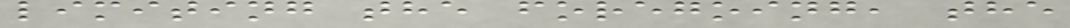limiting the foregoing, the
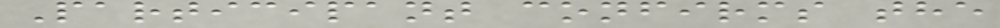Participant confirms the
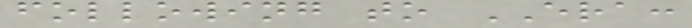following to ERA:
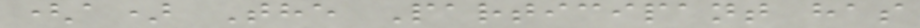(a) The Participant has
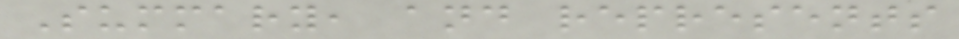Summary, and represents
